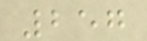257
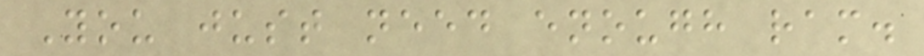You just need enough ram.
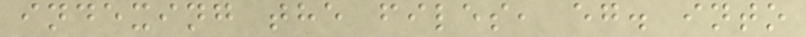indexing the files, eg. into
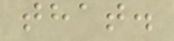that.
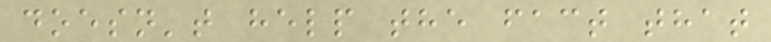doesn't help the fact that
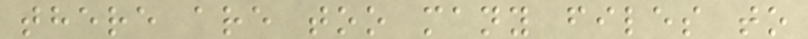there are too many files to
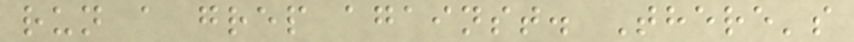run a grep against. There's
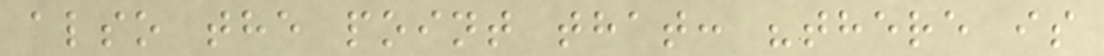also the point that: "there is
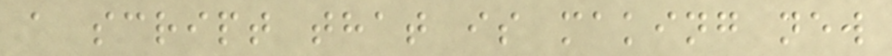a script that is making new
